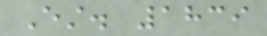Est. 1839
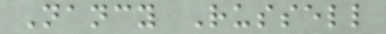Nancy Russell
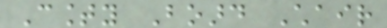County Board Chair
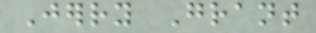Jerry Grant
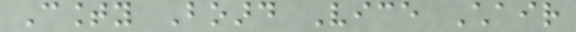County Board Vice Chair
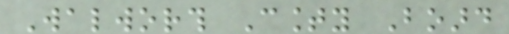Walworth County Board
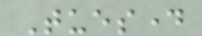Tuesday
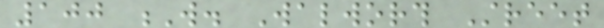100 W. Walworth Street
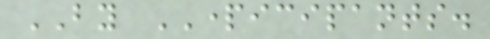BY PARTICIPANTS.
